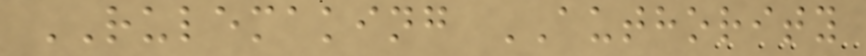RULEMAKING AUTHORITY
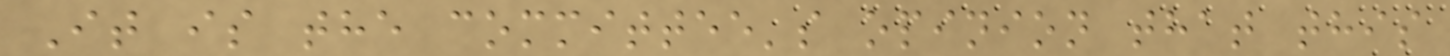It is the committee's opinion that this
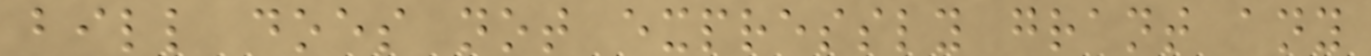bill does not expressly grant any
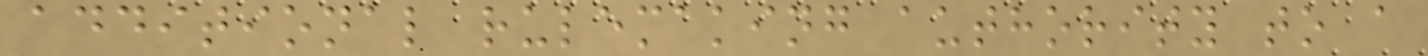additional rulemaking authority to a
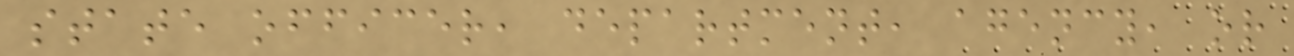state officer, department, agency, or
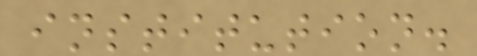institution.
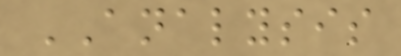ANALYSIS
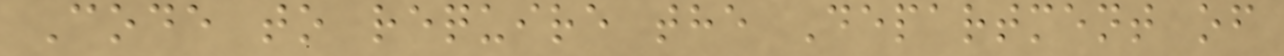Code to require the Department of
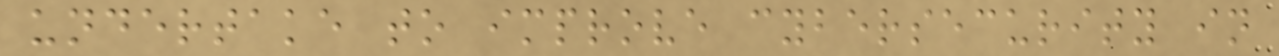undertake to improve cybersecurity in
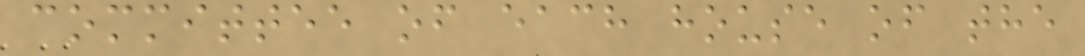committee of each house of the
